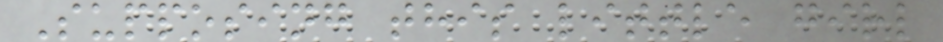Supposing this little girl
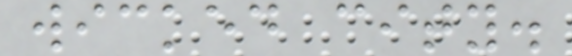wicked city.
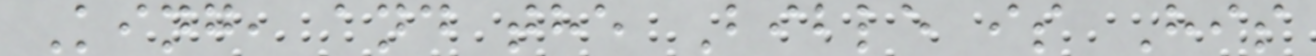King, and the Bible is His
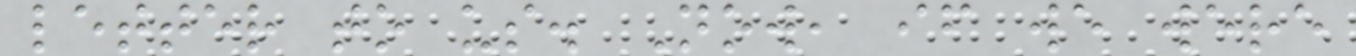letter to us. Now, if we were
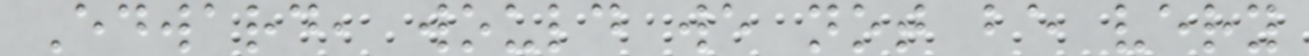Edward, would we not be very
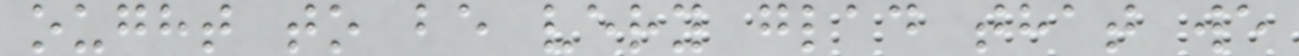ought to be very glad that we
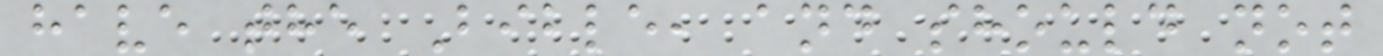have the Bible, and should not
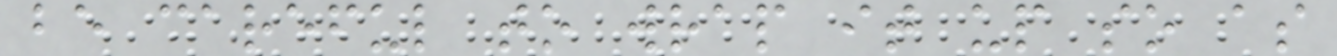be careful to wrap it up so as
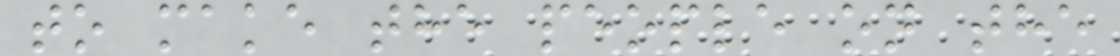to make the people on the
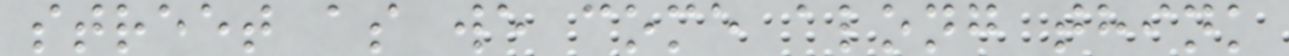street as we come along think
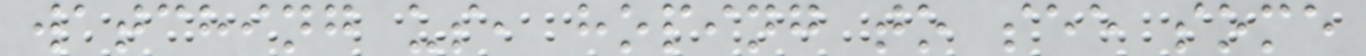watching us, hoping to see some
